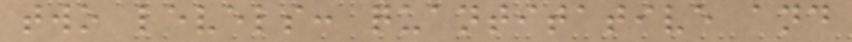two levels: quantitative and
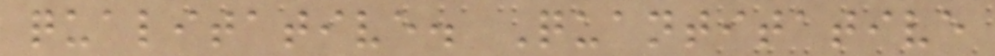qualitative. Quantitative
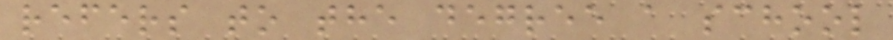refers to the degree a school
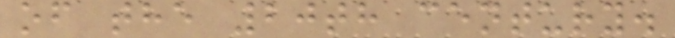of the 20th century.
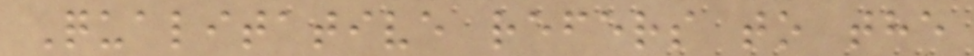Qualitative refers to the
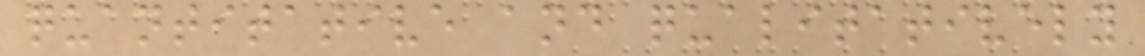quantitative and qualitatively
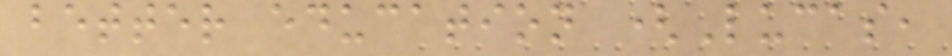better education (Lucas,
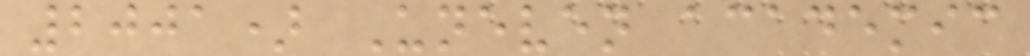2001) Uneven academic
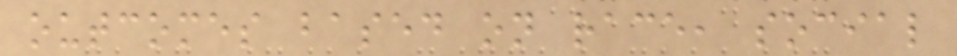outcomes based on race, social
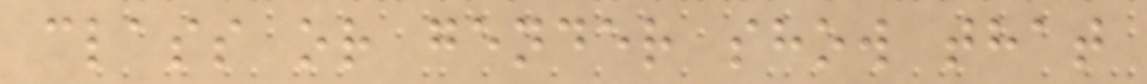class or gender show that
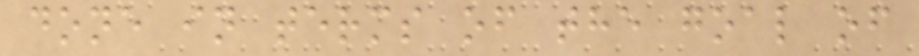done in terms of the goal of
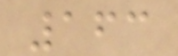163
